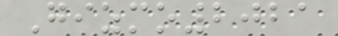Gizmo2021
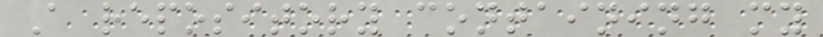A repository containing my
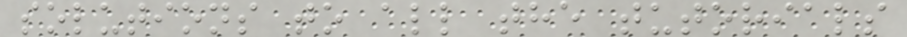solutions to all the tutorials
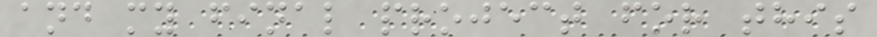and my final project for this
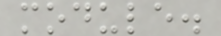module.
